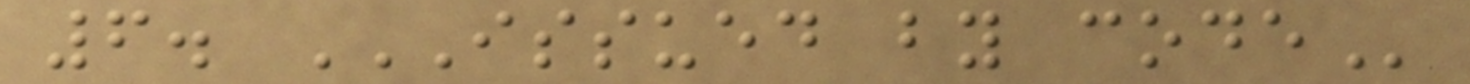6. ISSUED BY CODE
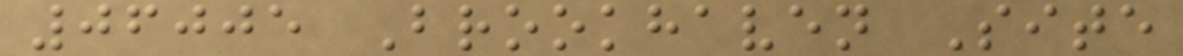06005 Brookhaven Site
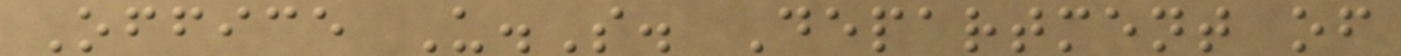Office U.S. Department of
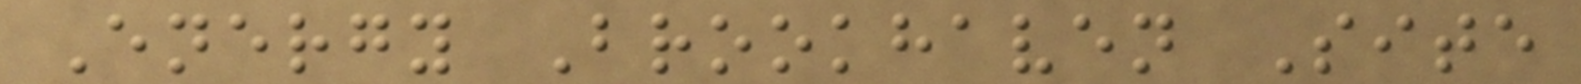Energy Brookhaven Site
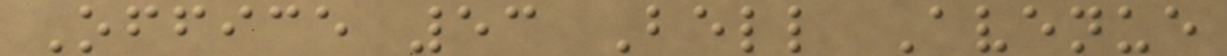Office 53 Bell Avenue
